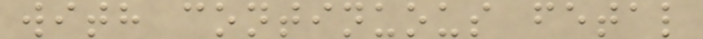with continuous fetal
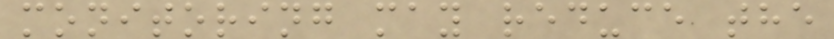monitoring may reduce the
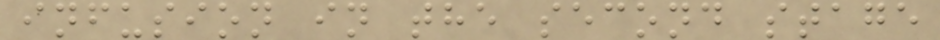infusion in the second stage
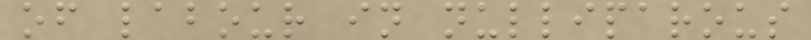of labour in nulliparous
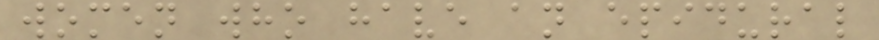women who have an epidural
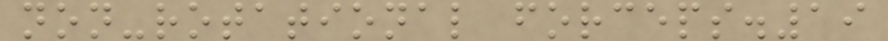non-rotational forceps.19
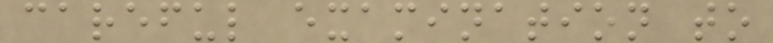careful examination to
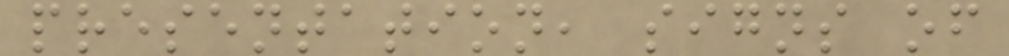presentation, signs of
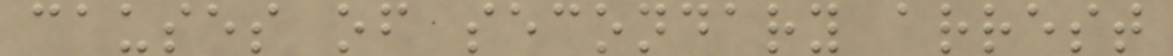causes of secondary arrest
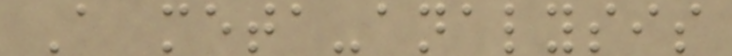A meta-analysis
